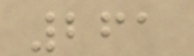261
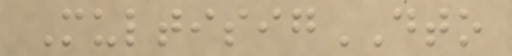MultisigDTO
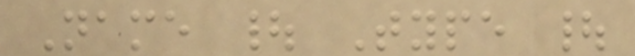Name | Type |
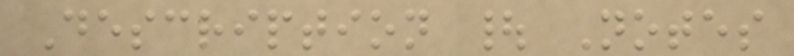Description | Notes
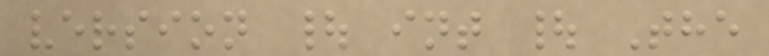version | int | The
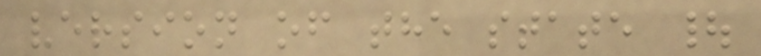version of the state |
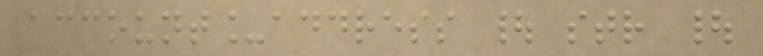account_address | str |
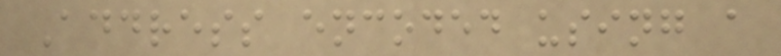Address encoded using a
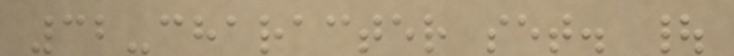32-character set. |
